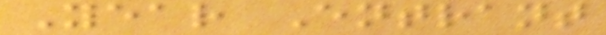Year Entrant
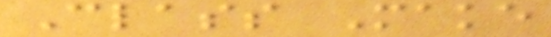Class Make
